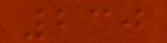230
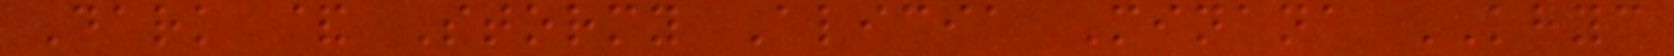Dark & Stormy Alicia Minana KHYC
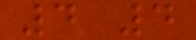4 4
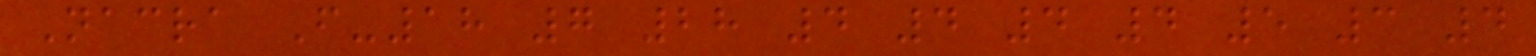Nacra F-18 7 28 4 4 4 4 5 3 4
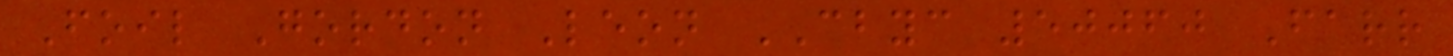Foil Gordon Leon CBYC 50060 Farr
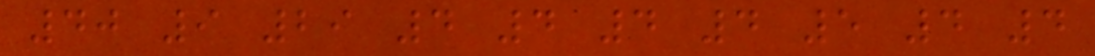40 9 29 4 4 4 4 5 4 4
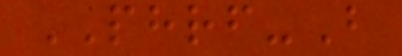PHRF-B
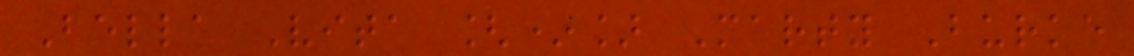Bella Vita [*] Marty Burke
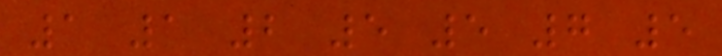1 1 2 5 5 7 5
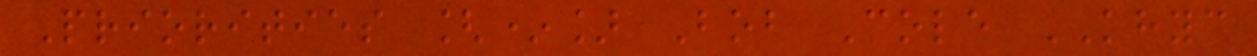Priorities [*] Bob Cole KHYC
